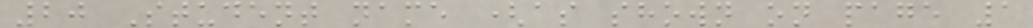20 Student name (as shown on page 1
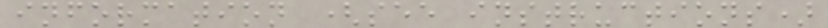information (see instructions)
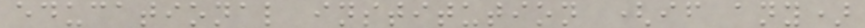educational institution (if any)
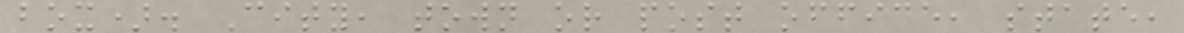box). City, town or post office, state,
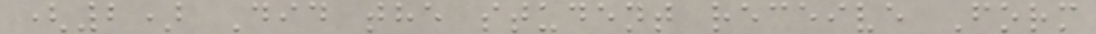(2) Did the student receive Form
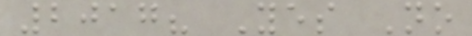2017? Yes No
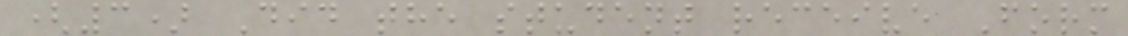(3) Did the student receive Form
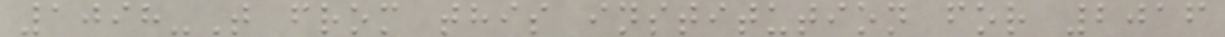1098-T from this institution for 2016
